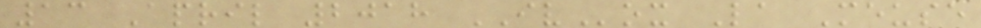13 April 2018 IVox La Meuse
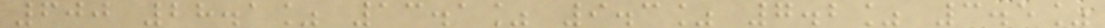600 28.1% 13.1% 9.3% 7.2% 3.5%
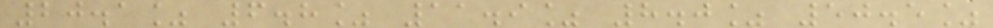20.1% 6.8% 11.9% 8.0% 50.5%
